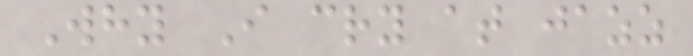Why I cry at jazz
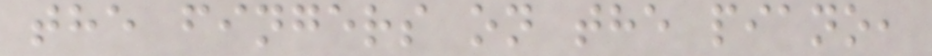the fingers on the piano,
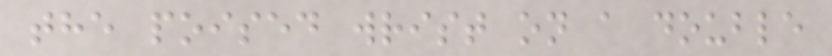the poised wrist on a double
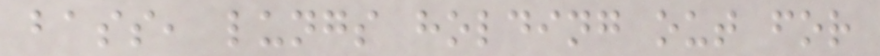bass, lungs holding out for
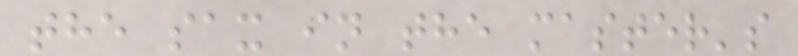the sax in the master's
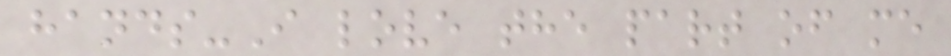hands-I love the part of me
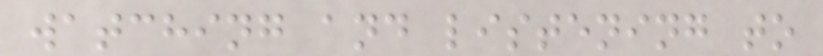watching and listening to
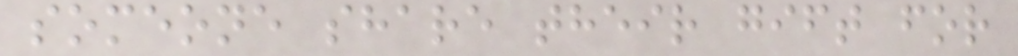someone share their gift for
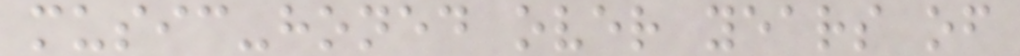music-honed over years of
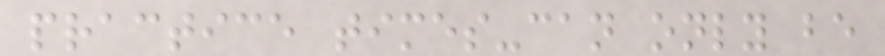practice times-can only be
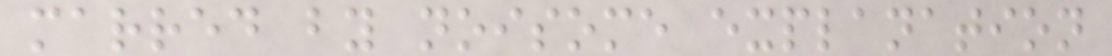marred by noisome explanation
